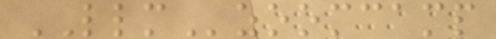LLMzoomcamp
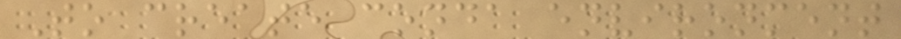To create conda environment
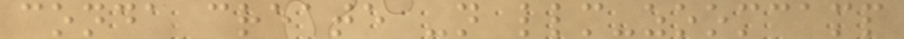conda create -n llm-zoomcamp
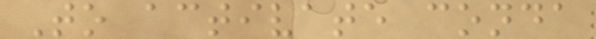To activate conda
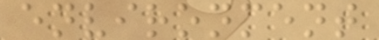environment
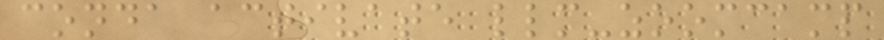conda activate llm-zoomcamp
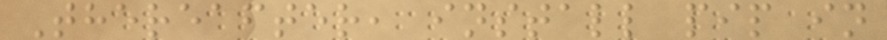Thereafter, install pip in
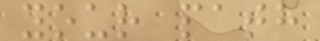your path
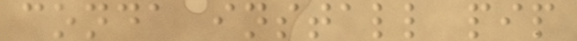conda install pip
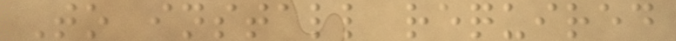To install required
